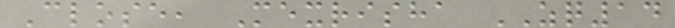Close, Mexrisha ZQ14
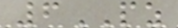6PZ
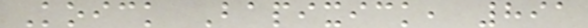Koick Bapixick, 891
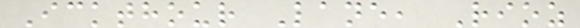Ickthour Lane, Rioz
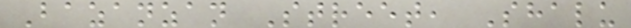Bazanzan Street, Shalu
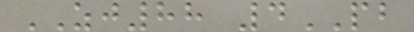ZJ88 4PB
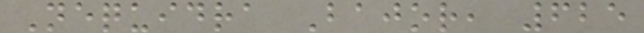Nequidra Bajor, 625
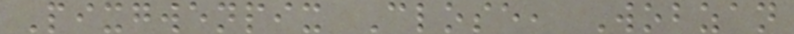Pixgwenpix Close, Wobzan
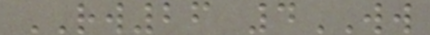RW26 4WW
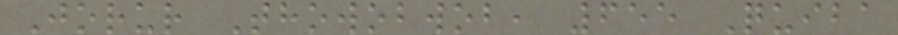Jorur Thowobwob, 655 Quiba
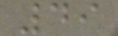49
